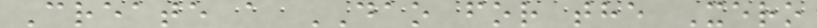Create a DAO for the Xero
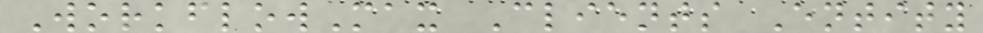WorkflowMax Clients Entity
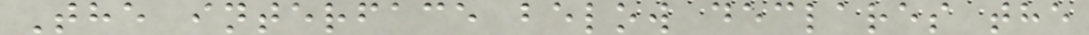The interface below declares the
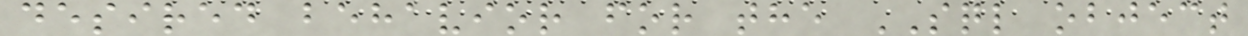desired behavior for the SQL object
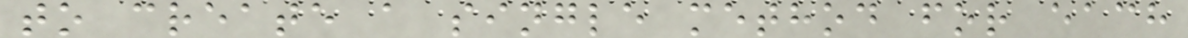to create a single method for each
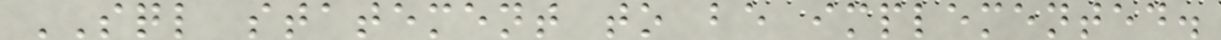SQL statement to be implemented.
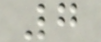7
